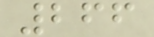266
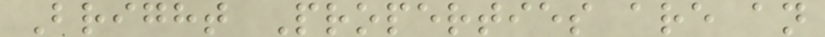Bright Properties are an
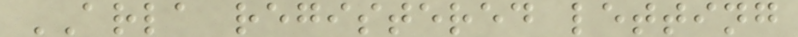ARLA registered letting
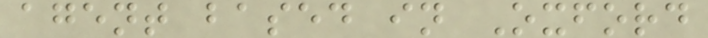agent based in Oxford
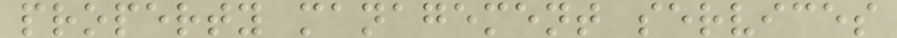property management services
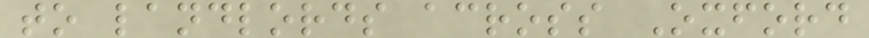to landlords across Oxford
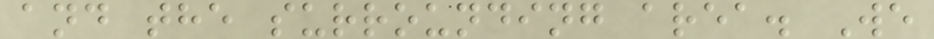and the surrounding area. We
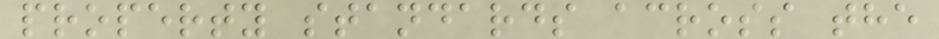property standards across the
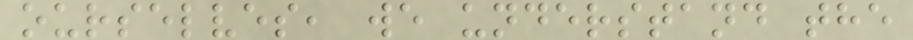ourselves, we understand the
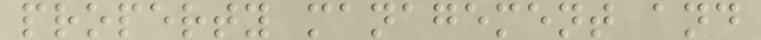property management and
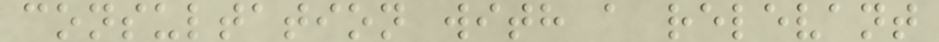consultation with a relevant
